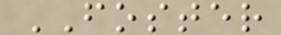FOSTER
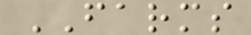FARMS
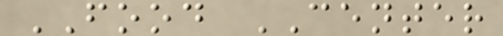FOOD CENTER
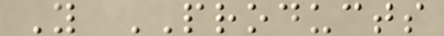Y PRODUCTS
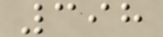398
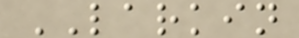LARKIN
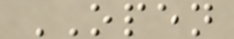OPEN
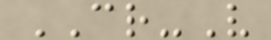CR-V
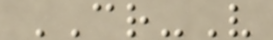CR-V
